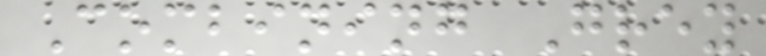Combining Grey
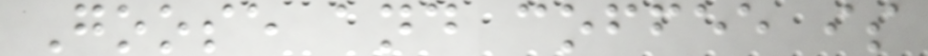Goose and coffee is
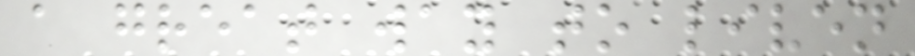a great way to liven
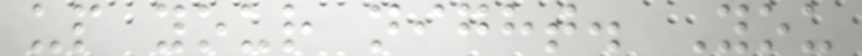up your night. You
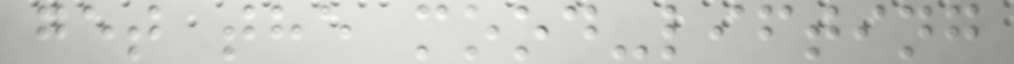get the mood-lifting
